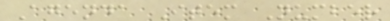Agenda Item Number
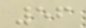56
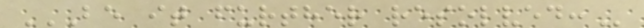BE IT FURTHER RESOLVED:
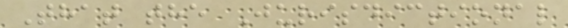That the Jurisdictional
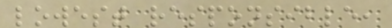lowest responsible,
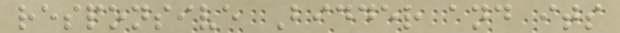responsive Bidder and its
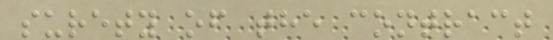surety of the contract
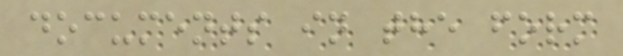documents in the form
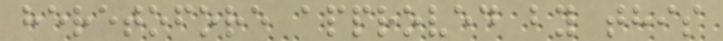heretofore approved by this
